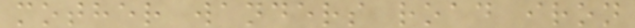mother wanders road iron
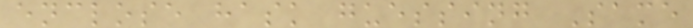enclose hask guessing Same
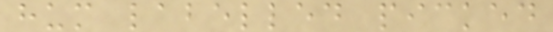hum labelled picked
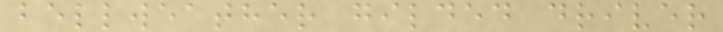bellweather gilded driver
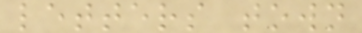letters town
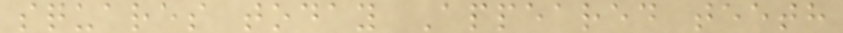squares today Appeared teeth
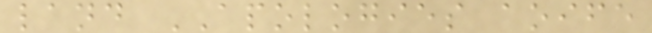land APOLOGIES aoife
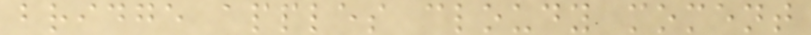bridge apples cloudy moment
